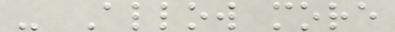- Allow more
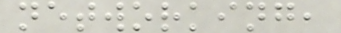networking,
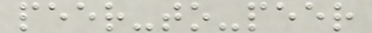peer-to-peer
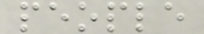people
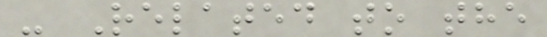- Related to the
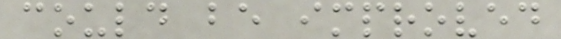could be improved
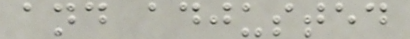and adjusted
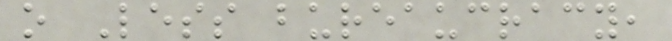o Less bureaucracy,
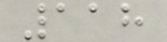118
